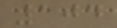104
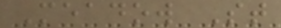Meadow St
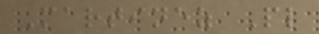Martinez Pl
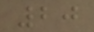20
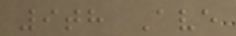9th Ave
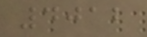4012
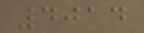4014
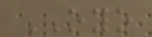OYO
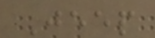Jeep
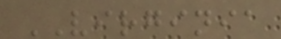VIRGINIA
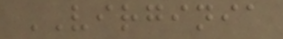VIRGINIA
